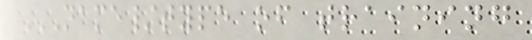NAME/TYPE OF TRAINING
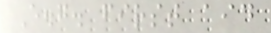E.g. first aid
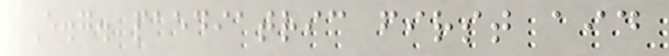E.g. paediatric first aid
